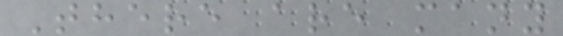There are many
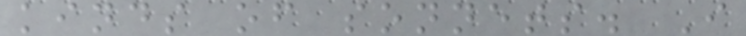kinds of sonnets. I
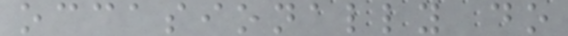occasionally do
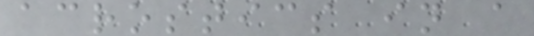acrostics in a
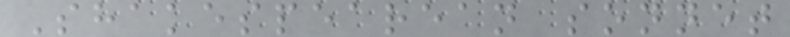Shakespearean sonnet
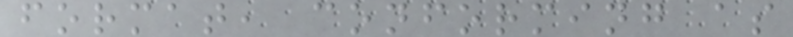format, conforming as
